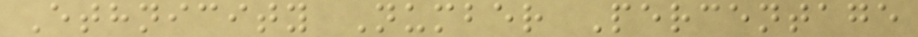Ethnicity Number Percentage
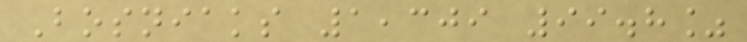Bosniaks 1,309 99.8%
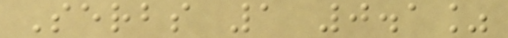Serbs 1 0.1%
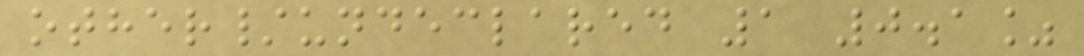other/undeclared 1 0.1%
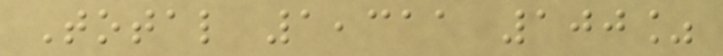Total 1,311 100%
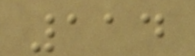114
